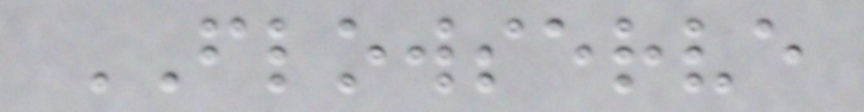FLOWSERVE
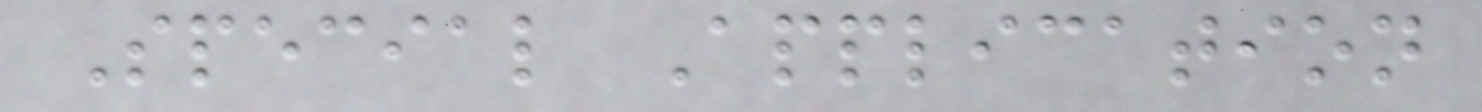Special Application
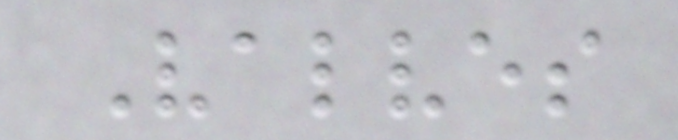Valves
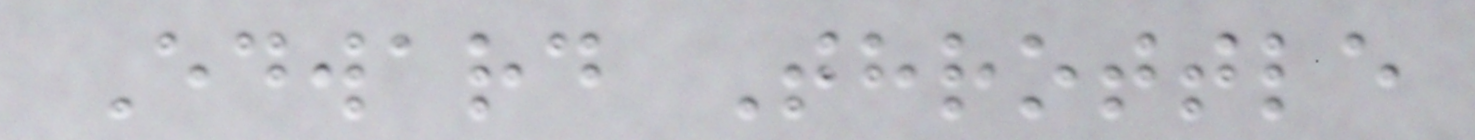Edward Throttle
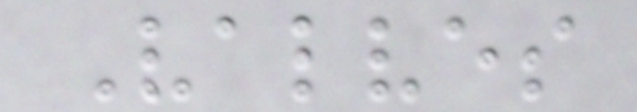Valves
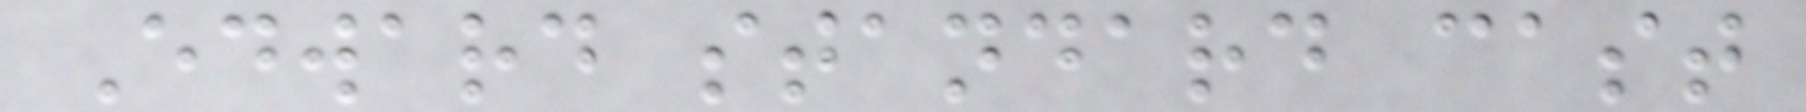Edward standard cast
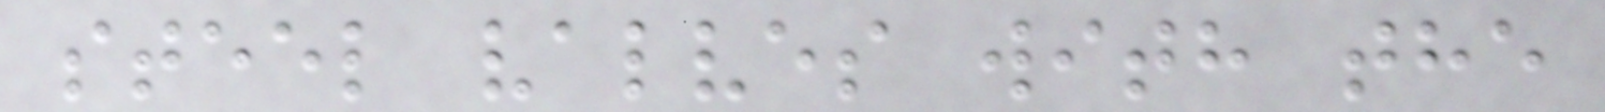steel valves with the
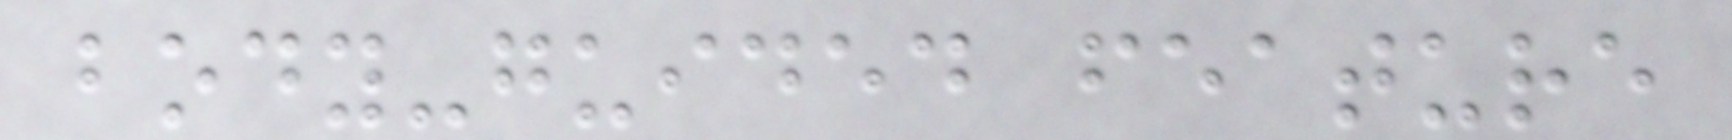body-guided feature
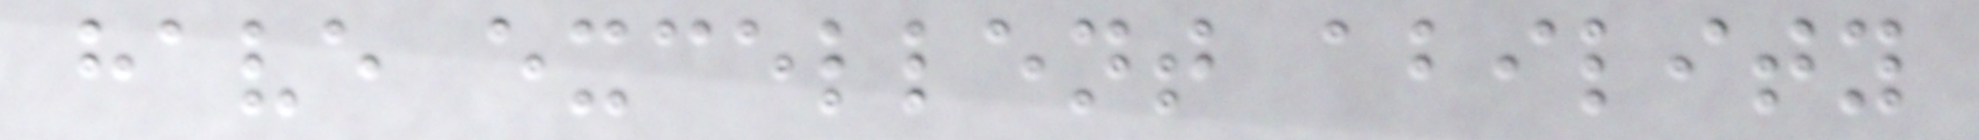have excellent ability
